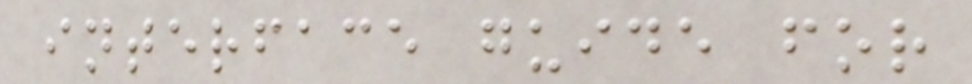interface guide for
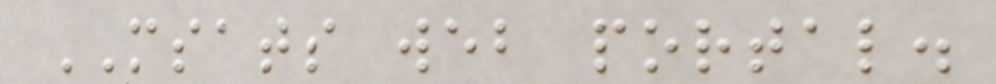MSATS web portal.
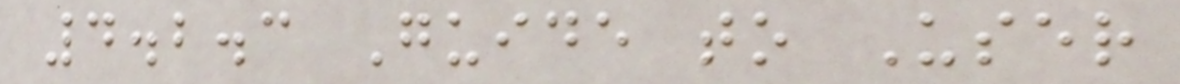4.2.3 Guide to User
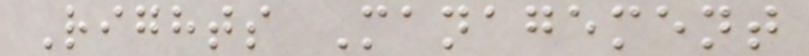Rights Management
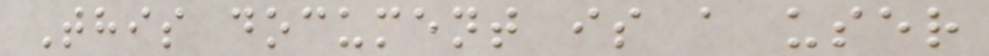This document is a user
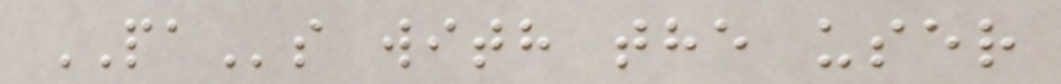PAs with the user
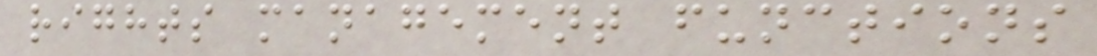rights management functions
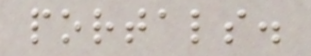portals.
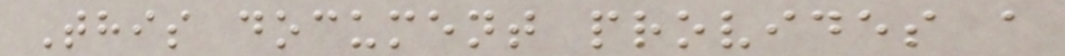This document provides a
